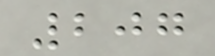207
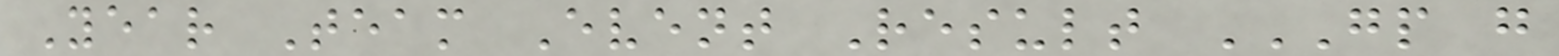Year Team Event Result GP G
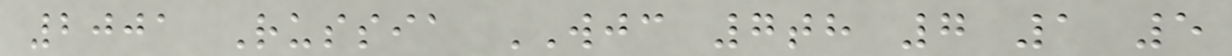2001 Russia WJC 7th 7 1 5
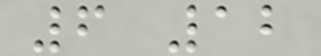6 12
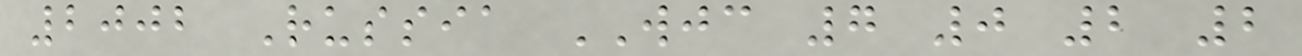2002 Russia WJC 7 0 2 2
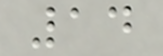14
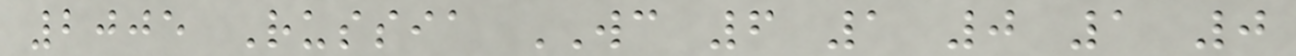2005 Russia WC 6 1 0 1 0
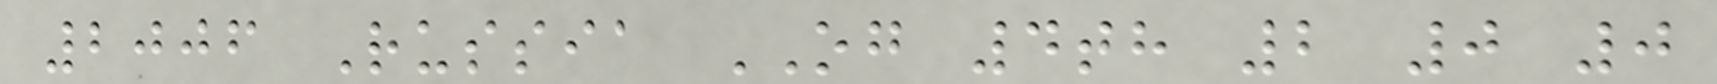2006 Russia OG 4th 2 0 0
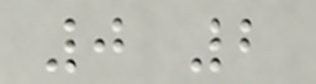0 2
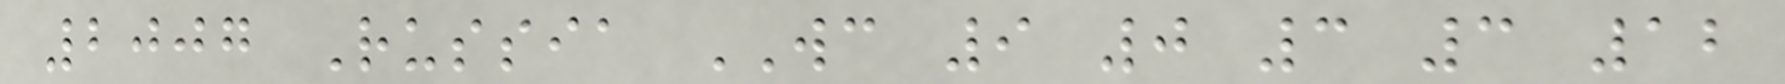2007 Russia WC 9 0 3 3 12
